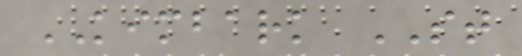KIMBARK ST
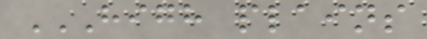HIGH PLAINS
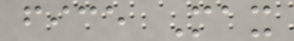fice Max
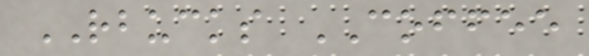RBUCKS COFFEE
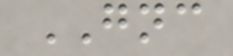GNC
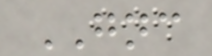GNC
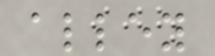alley
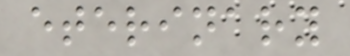eterinary
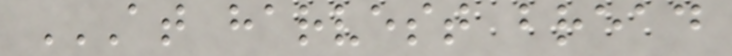AT HARVEST BREAD
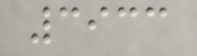3933
